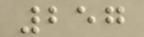257
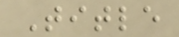Title
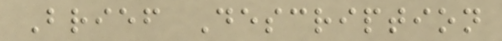Brief Description
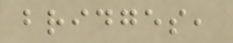bridges,
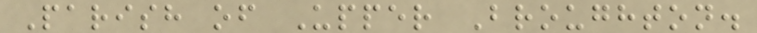Parish of Upper Broughton.
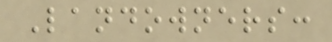Landowners:
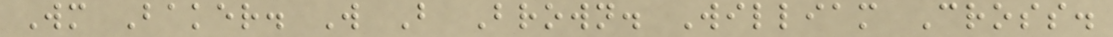Wm Baker. W B Brown. William Cross.
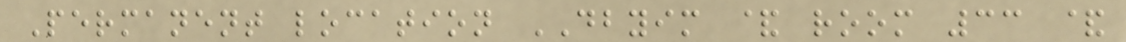Permanent location DBYIM & room 33 &
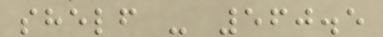shelf - 560.5
